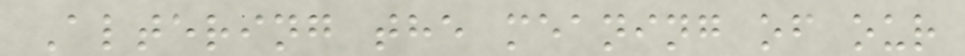Altering the meaning of our
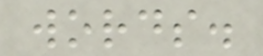words.
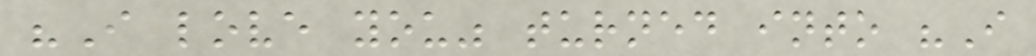"I love you" turned into "I
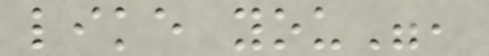like you",
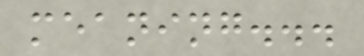meaning...
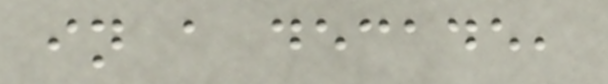in a decade,
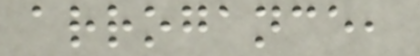arrogance,
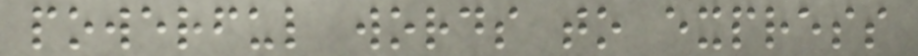powerful words to express
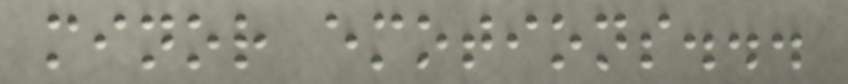minor emotions...
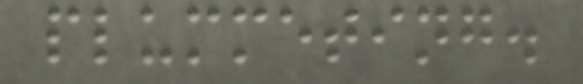plummeting.
